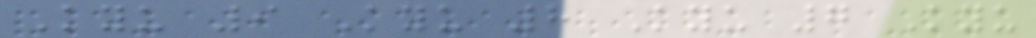Kyu 9 Kyu 8 Kyu 7 Kyu
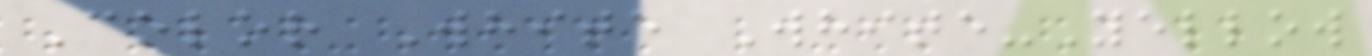Color White White-Yellow
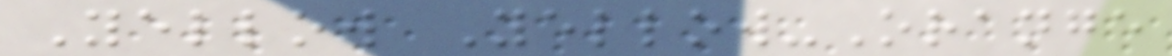Yellow Yellow-Orange
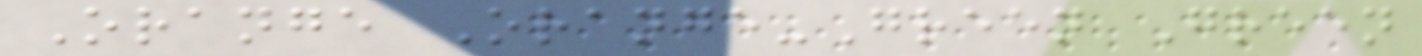Orange Orange-Green Green
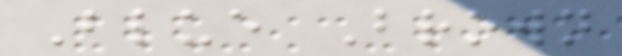Blue Brown
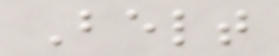Belt
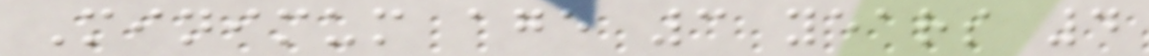Minimum age 3 years 4
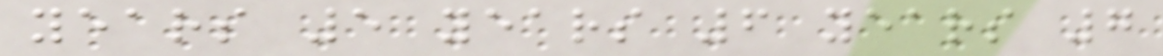years 5 years 6 years 7
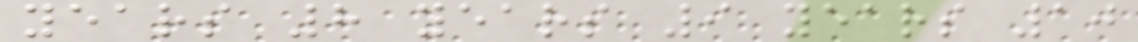years 8 years 9 years 10
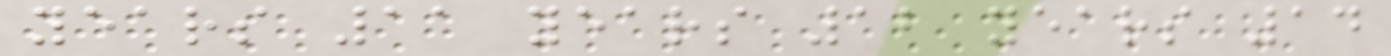years 11 years 12 years 14
